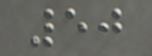50
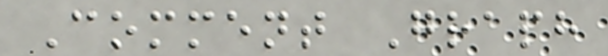Comment Graph
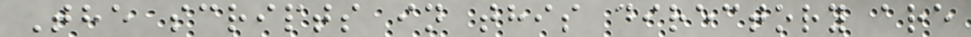The scripts in this directory are
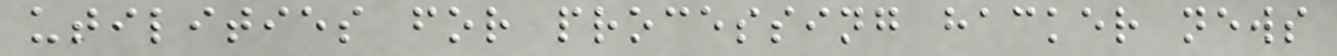utilities for processing hacker news
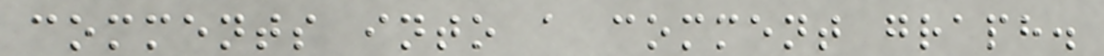comments into a comment graph.
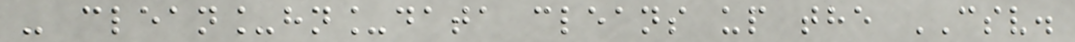- clean_hn_data cleans up the CSV.
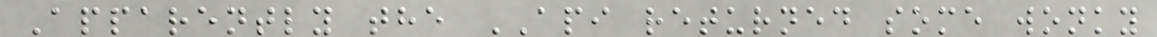Apparently the API returned some wonky
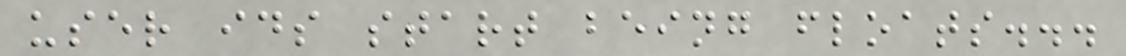user ids start being floats...
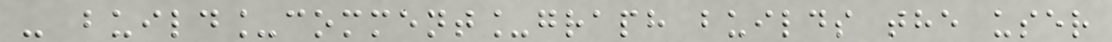- build_comment_graph builds the user
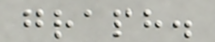graph.
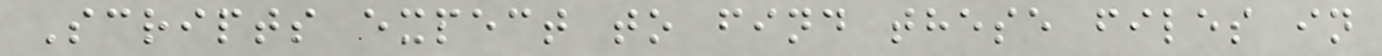Scripts expect to find these files in
